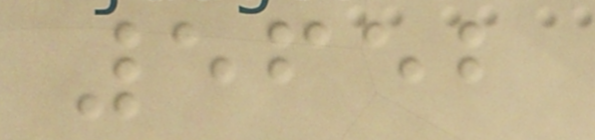5652
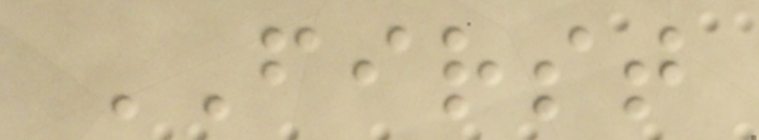FIRST
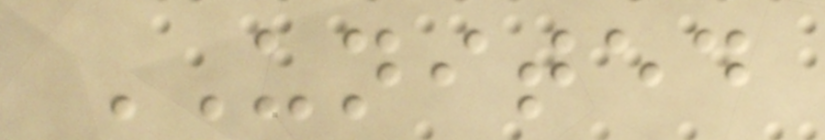UNITED
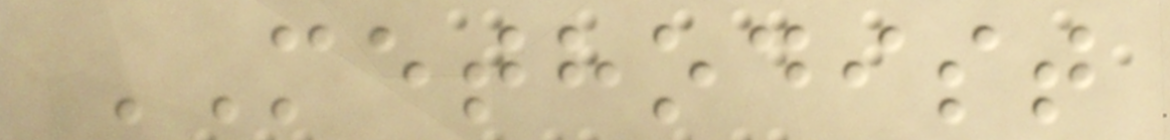METHODIST
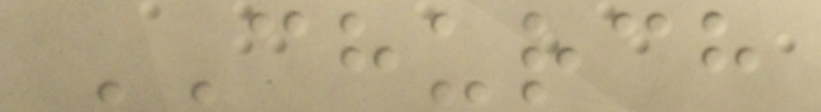CHURCH
